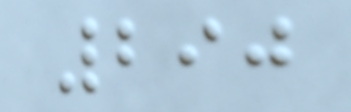290
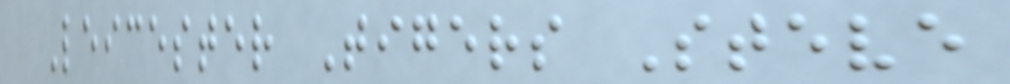Leicester Tigers Steve
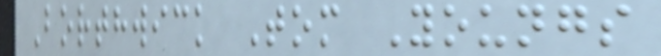Borthwick Tom Youngs
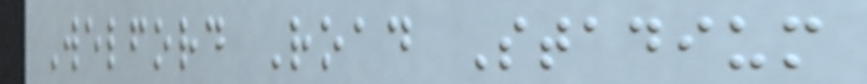Welford Road Stadium
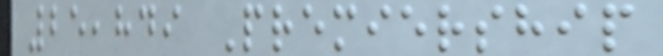25,849 Premiership
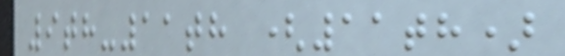9th-11th (11th)
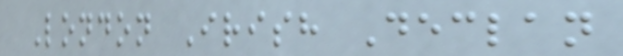London Irish Declan
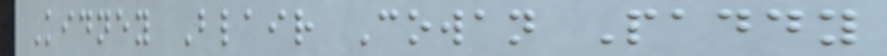Kidney Blair Cowan Paddy
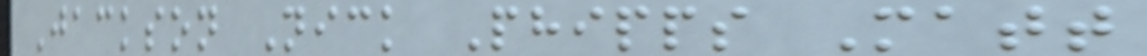Jackson Nick Phipps Matt
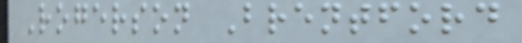Rogerson Brentford
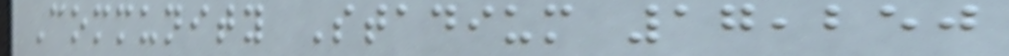Community Stadium 17,250
